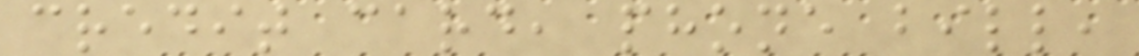credit card, phone bill,
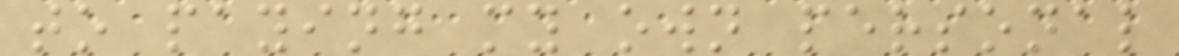to paying my own personal
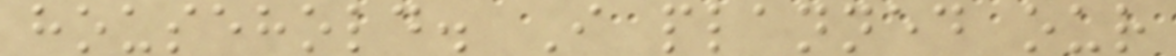household. I planned our
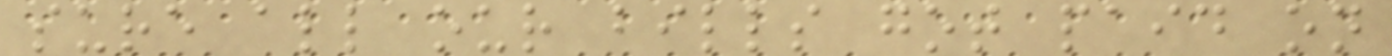sure all our bills got paid on
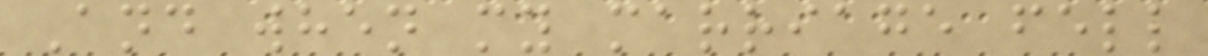And when my marriage fell
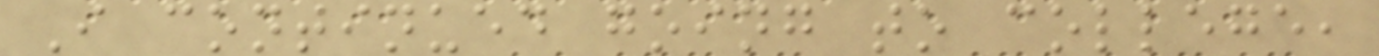I continued going to college,
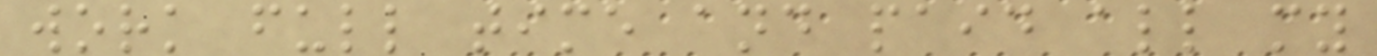work full time and paid all my
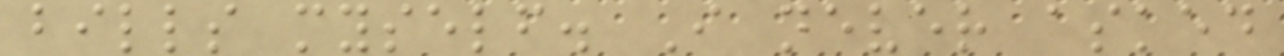bills myself. I never asked
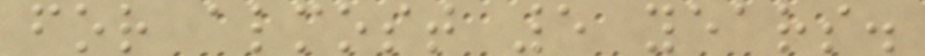for almost 5 years.
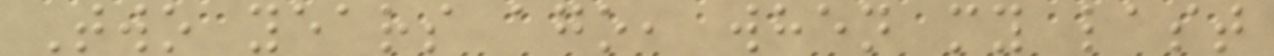Two years ago, when my last
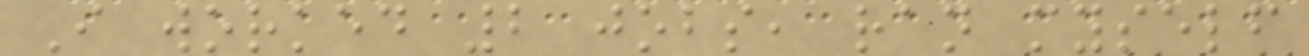I worked 2 jobs, ran myself
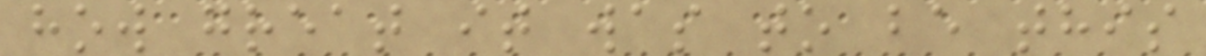how great it was to be this
